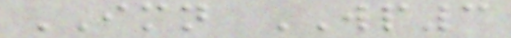IMN WP3
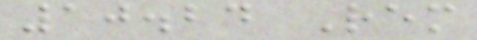10.24 Rem
